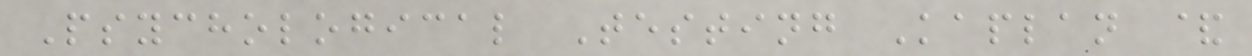Psychological Testing Kaplan &
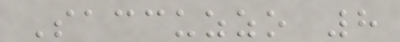Saccuzzo 8
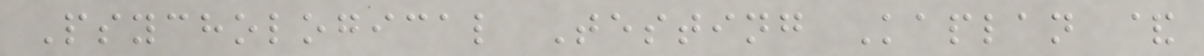Psychological Testing Kaplan &
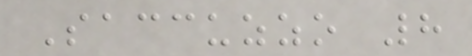Saccuzzo 8
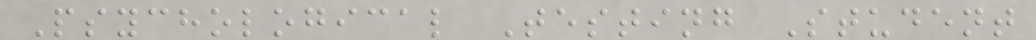Psychological Testing Student
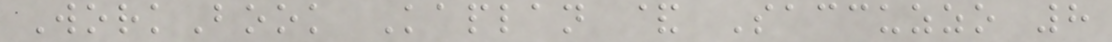WorkBook Kaplan & Saccuzzo 8
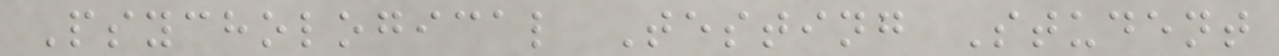Psychological Testing Student
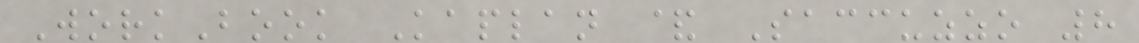WorkBook Kaplan & Saccuzzo 8
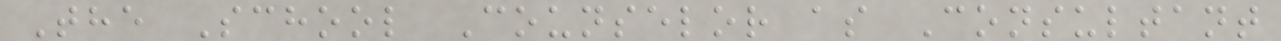The School Counselor as Consultant
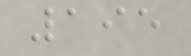195
